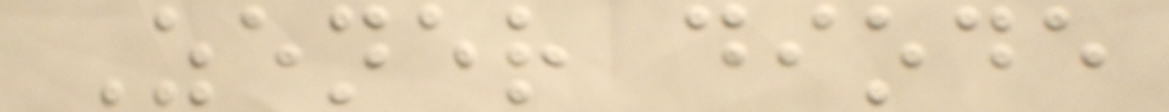Zener diode
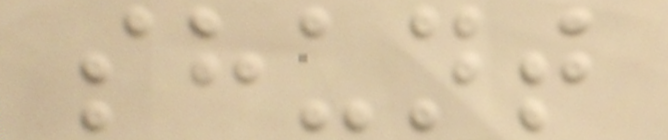shunt
